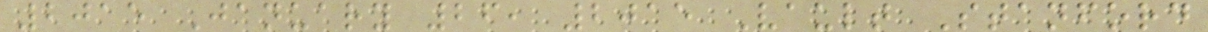2015 January 26, 2015 Vault Stanford
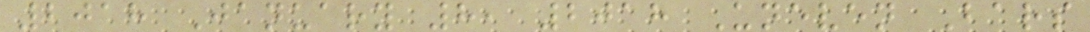2018 January 8, 2018 Uneven Bars
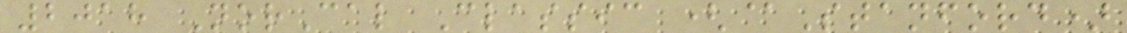2018 NorCal Classic (@Stanford)
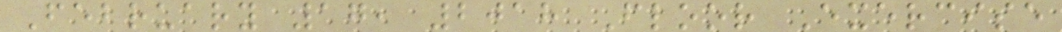February 17, 2018 Floor Exercise
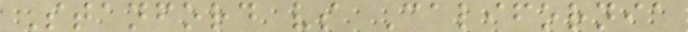Stanford vs California
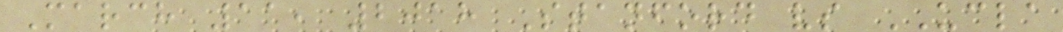March 11, 2018 Stanford vs UCLA
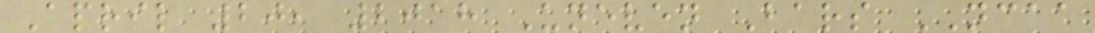April 20, 2018 Uneven Bars NCAA
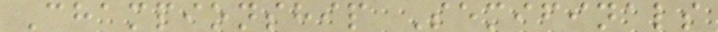Championship Semifinals
